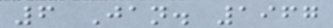6 Jan. 1967
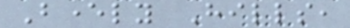Beverly Hills,
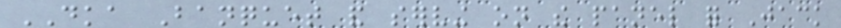DKA Banquet and serving on the panel for Jack
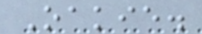Oakie.
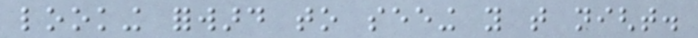looking forward to seeing you that night.
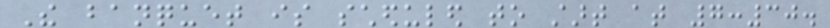The banquet is scheduled to start at 7:30.
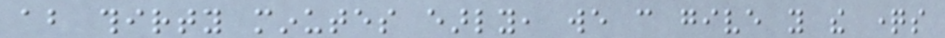about thirty minutes early, we can give you the questions
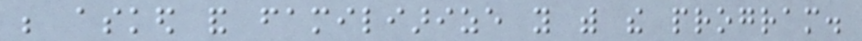be asked and familiarize you with the program.
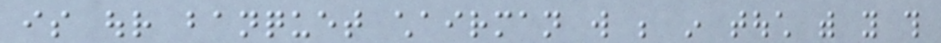is our banquet chairman will be in touch with you this
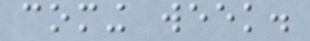coming week.
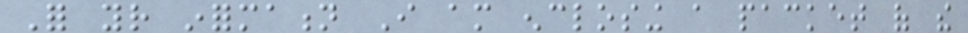For your information I am enclosing a packet of the
